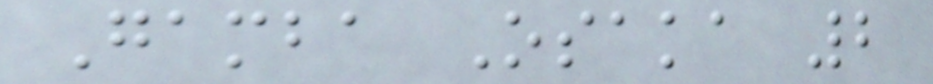Gamba Osaka 2
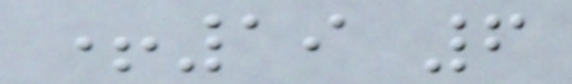+19 6
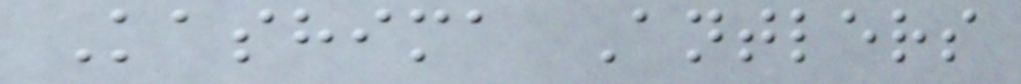Kashima Antlers
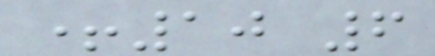+10 6
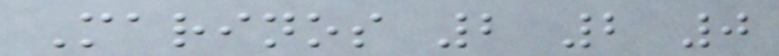Marinos 2 2 0
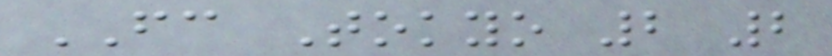FC Tokyo 2 2
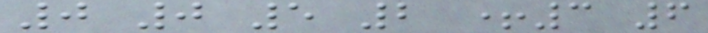0 0 5 2 +3 6
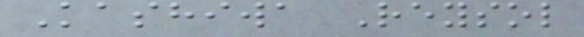Kashiwa Reysol
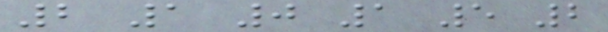2 1 0 1 5 2
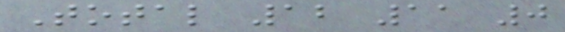Total 12 11 0
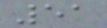51
